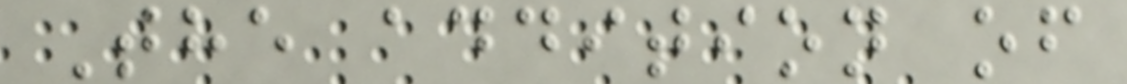The addition of
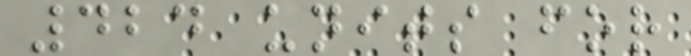424 units for
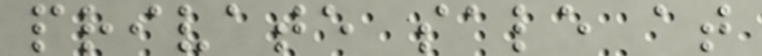private sale at
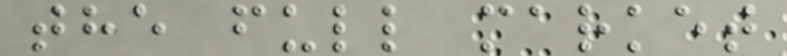the full market
